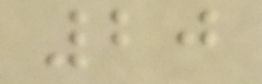20
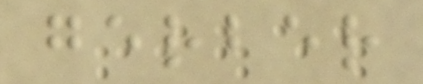gerber
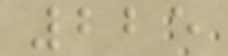225
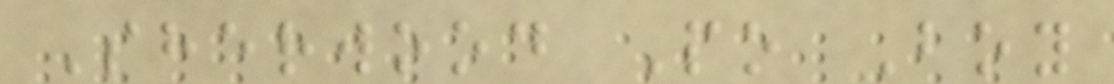Sherwood Po Boy
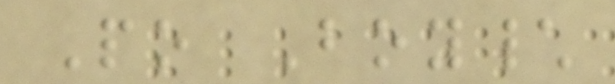Po Boy\
